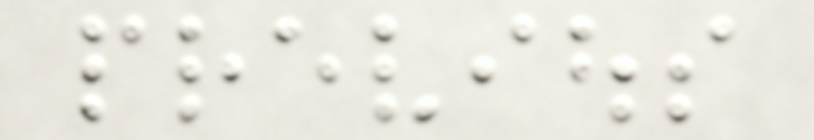previous
